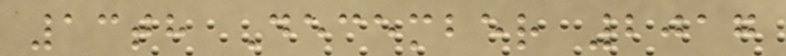13th December 2017
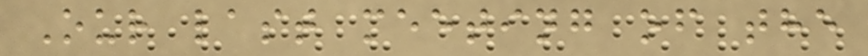Our last meeting of the
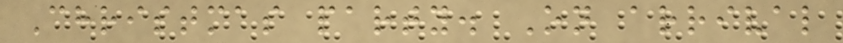Christmas party. On arrival
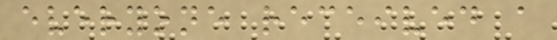everyone received a
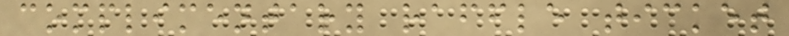complimentary raffle ticket
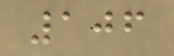106
